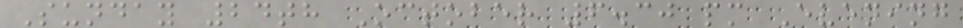Sunday 24th October 6.30 pm Evening
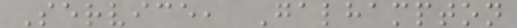Service, Galhampton
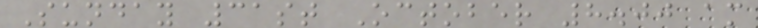Sunday 31st October 8.00 am
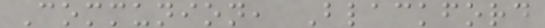Communion, Blackford
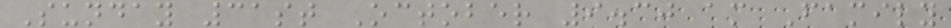Sunday 31st October 9.30 am Family
